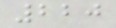220
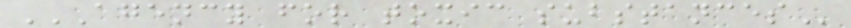AGENCY FOR TOXIC SUBSTANCES
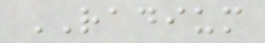RADIUM
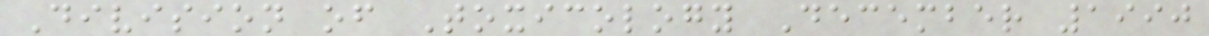Division of Toxicology December 1990
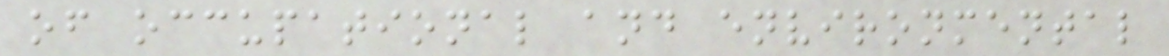of occupational and environmental
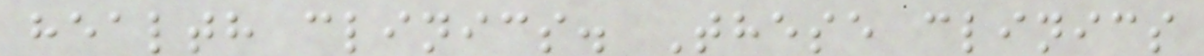health clinics. These clinics
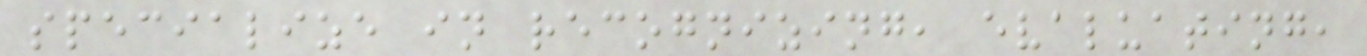specialize in recognizing, evaluating,
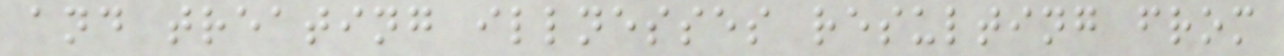and treating illnesses resulting from
